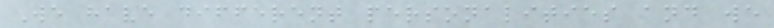We have different personalities and we
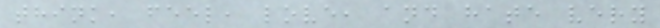think, feel, love, and hate very
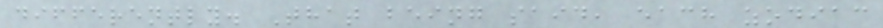differently. That being said, each zodiac
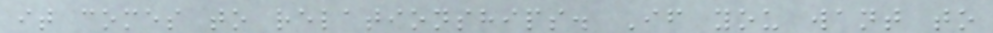it comes to relationships. If you want to
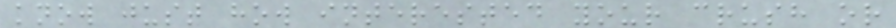know just how interested your crush or
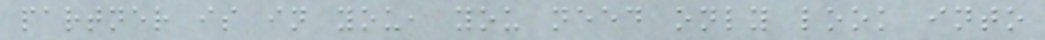partner is in you, you need only look into
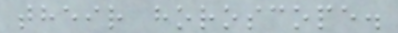their horoscope.
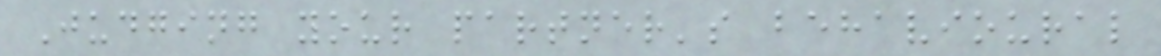Judging your partner's behavioural
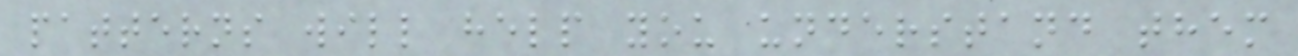patterns will help you understand them
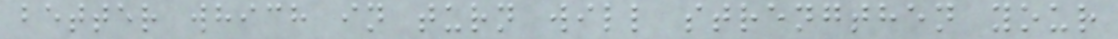better which in turn will strengthen your
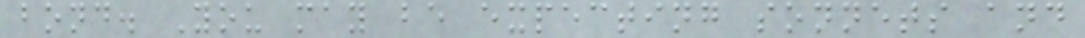bond. You may be expecting sonnets and
